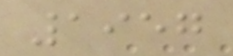1957
